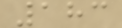183
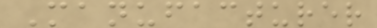Manufacturer
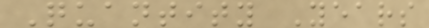Quantity Years
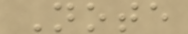Note
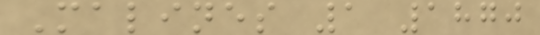Malines 1 1870
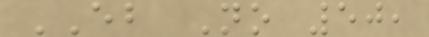EB No 50,
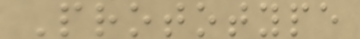Prototype
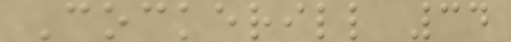Cockerill 34
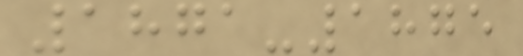1871-1875
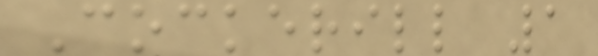Cockerill 1
